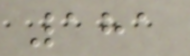181
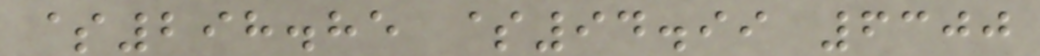$298.85 $94.99 6300
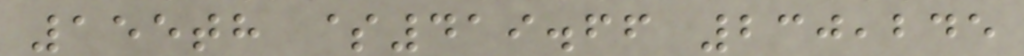155th $419.66 230,245
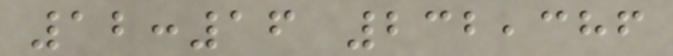12:16 232,386
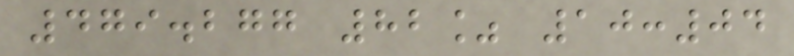479.277 82% 10:04
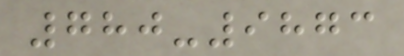780-9873
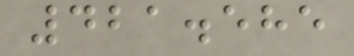421.585
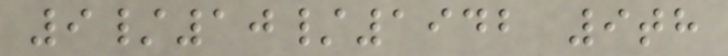9/10/1942 9th
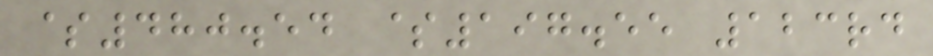$480.54 $197.55 123rd
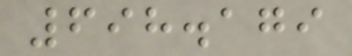698.179
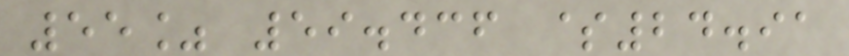55% 59.436 $24.91
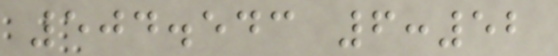504.543 6:52
